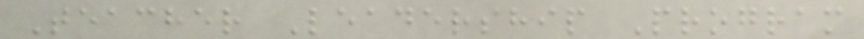Teacher Leadership Program
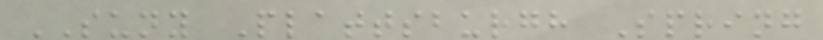SUNY Plattsburgh Spring
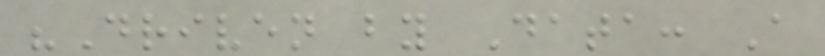"Driven by Data: A
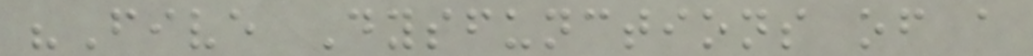"Five Dysfunctions of a
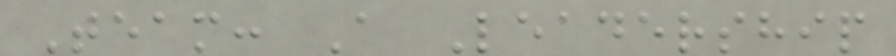Team: A Leadership
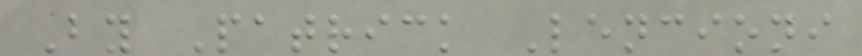By Patrick Lencioni
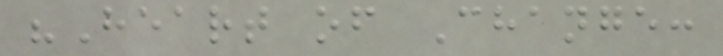"Heart of Change:
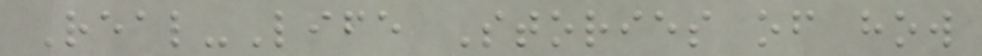Real-Life Stories of how
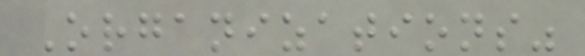Organizations"
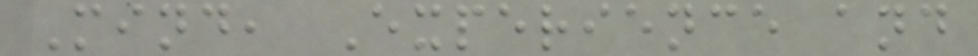Mind, Experience and
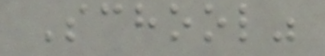School"
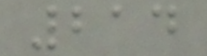214
